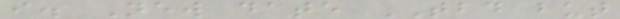i. New date TBD but
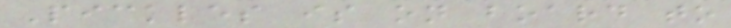Pickles is on board to
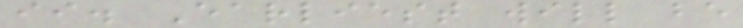ii. Earliest will be
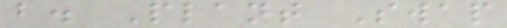b. Plant Swap
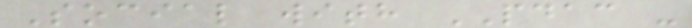Social with PDAC -
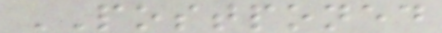POSTPONED
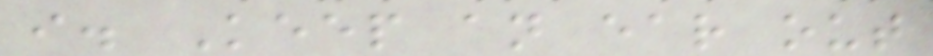i. Keep an ear out
